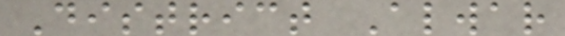District Alwar
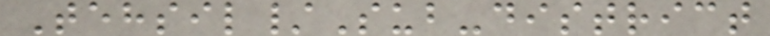Tehsil/Sub-district
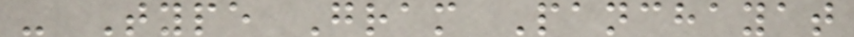- Type Gram Panchayat
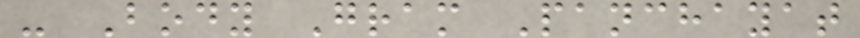- Body Gram Panchayat
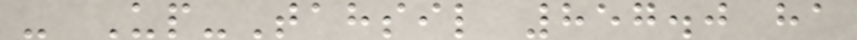- Up-Tahsil 857.0 ha
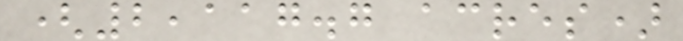(2,117.7 acres)
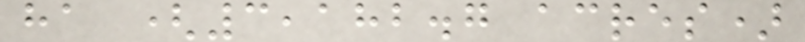ha (3,182.7 acres)
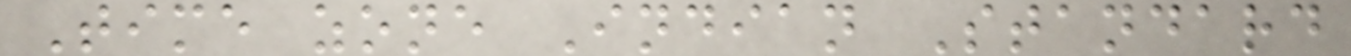Time zone Indian Standard
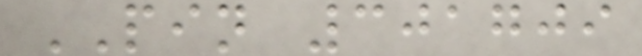PIN 301709
